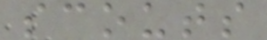scouts
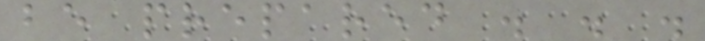be prepared . . .
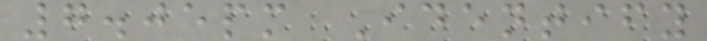7.05pm Identify
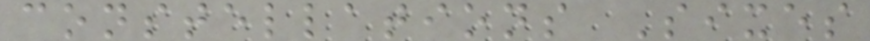constellations Sixes
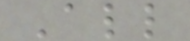All
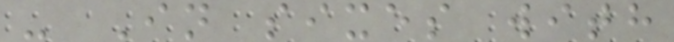- In sixes with
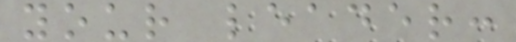your leader:
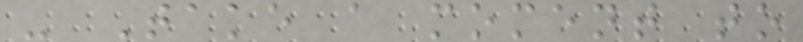- Take a moment to
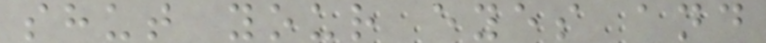shut your eyes and
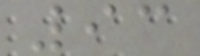93
